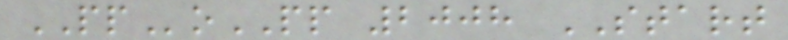PPoPP 2008 START
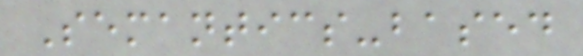Semantics-based
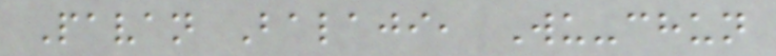Pavan Balaji, Wu-chun
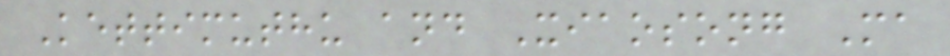Kettimuthu and Xiaosong Ma
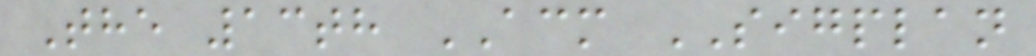The 13th ACM SIGPLAN
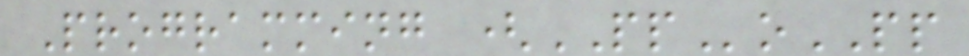Programming (PPoPP
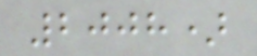2008)
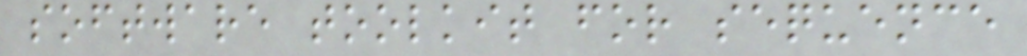software toolkit for sequence
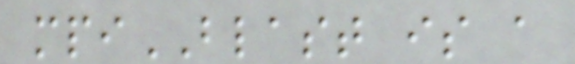mpiBLAST is a
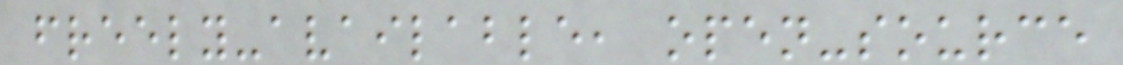freely-available, open-source
